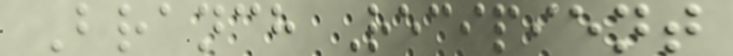Branch Recipient
